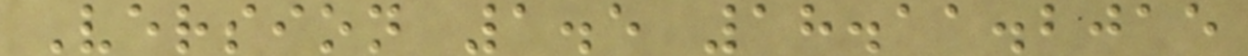Version 1.5 18.11.2015
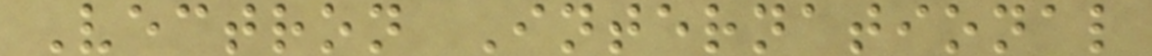Vectron International
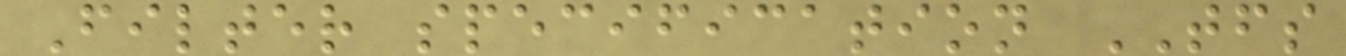Filter specification TFS
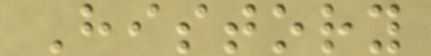History
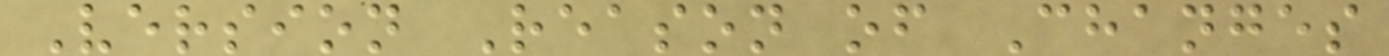Version Reason of Changes
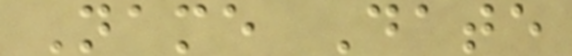Name Date
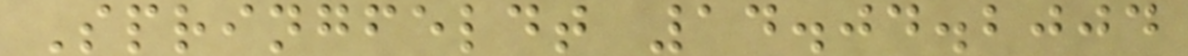Springfeldt 14.04.2004
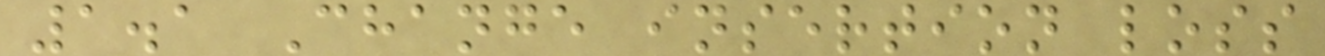1.1 Change insertion loss
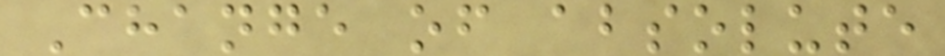Change of absolute
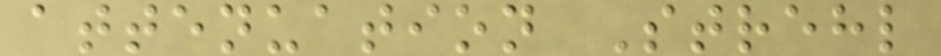attenuation Strehl
